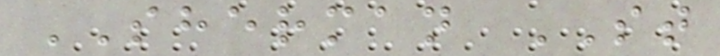SHERMAN ST
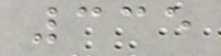335
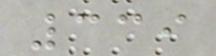339
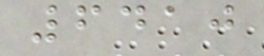6410
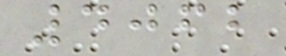4062
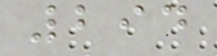294
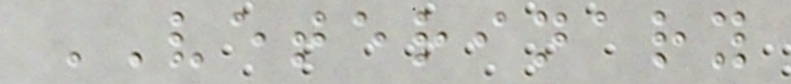VETERINARY
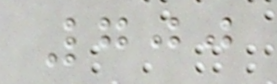700
